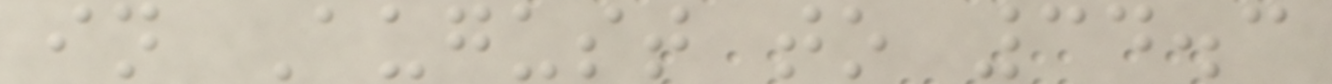in August to 34.3
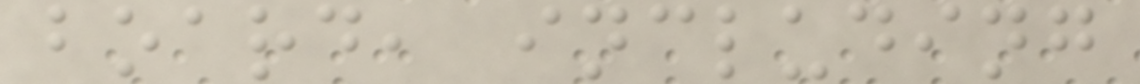board, including
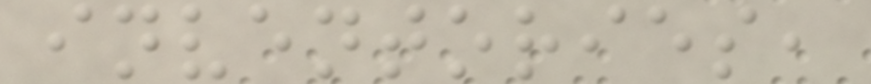inventories,
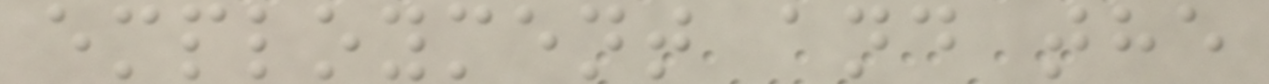employment and the
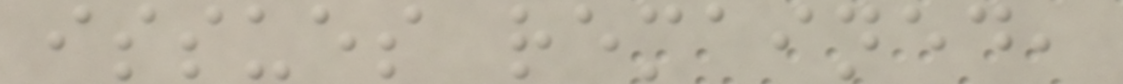issues remained,
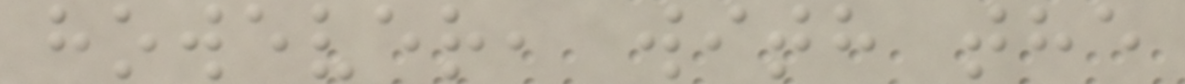however, with the
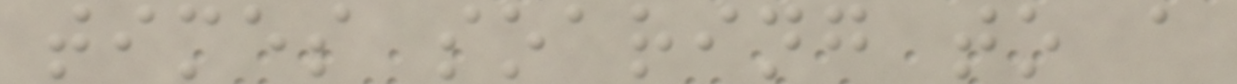times soaring to a
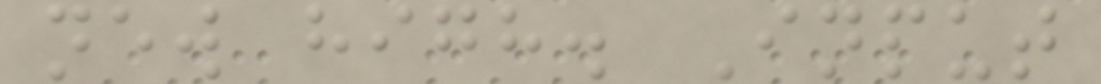new high. Input
